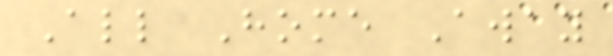All Home Away
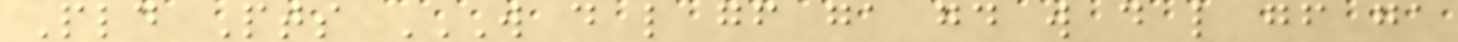Pld Pts W D L GF GA GD W D L GF GA
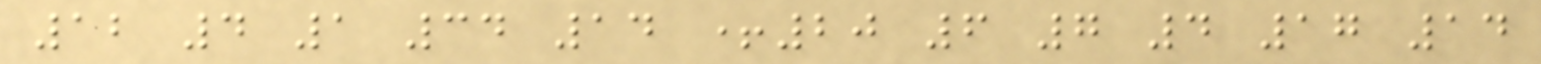12 4 1 34 14 +20 6 7 4 17 14
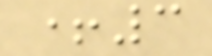+3
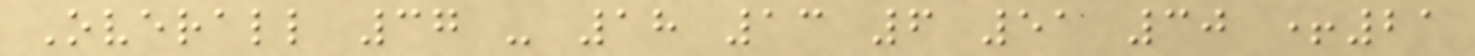Overall 37 - 18 13 6 51 30 +21
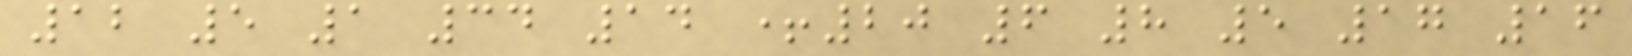12 5 1 34 14 +20 6 8 5 17 16
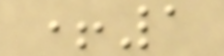+1
